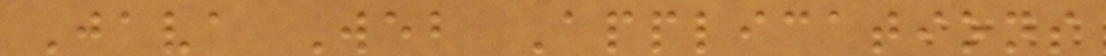Java Web Applications
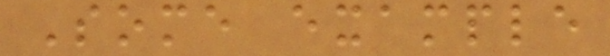Some example
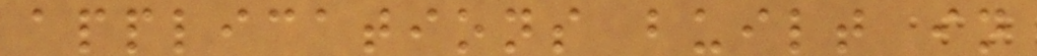applications built in
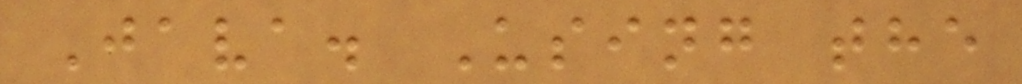Java. Using the
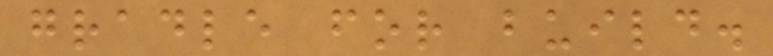gradle for build.
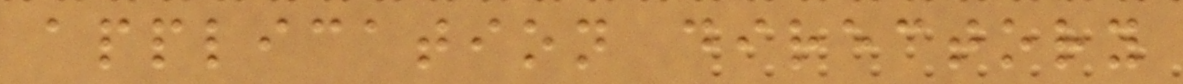application directory
